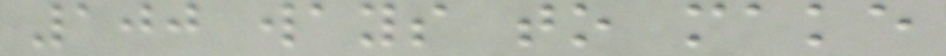100 ways to make
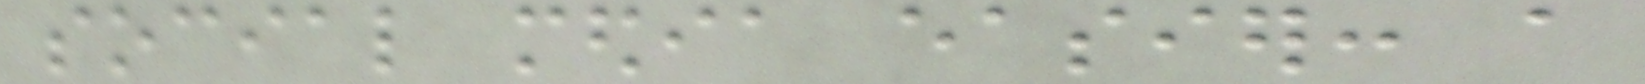social media easier: a
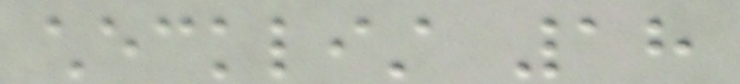checklist 18
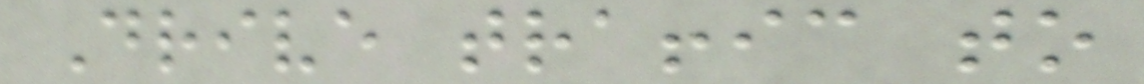Drive traffic to
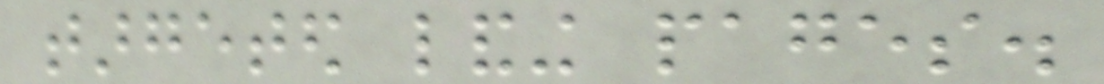targeted landing pages.
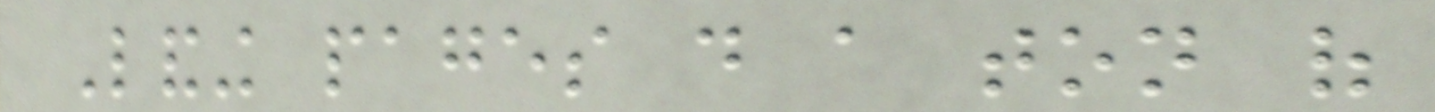Landing pages do a ton of
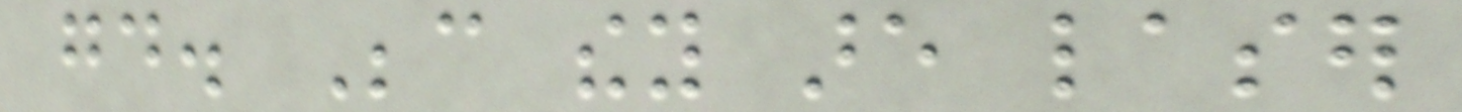good. Because they are laser
